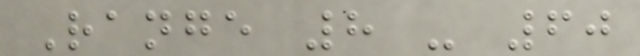Range 8 - 60
